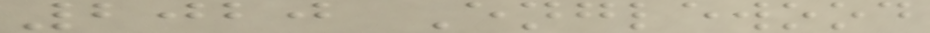2020 Englewood
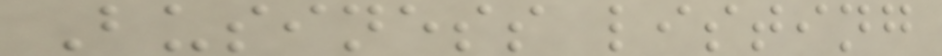Business listing
